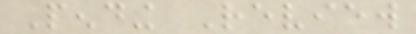Pending Review
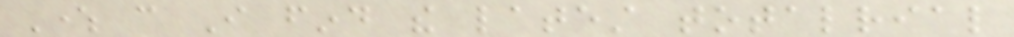Where can I find the latest totalrial
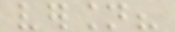version?
